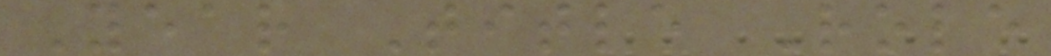Year Title Role
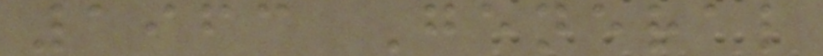1963 General
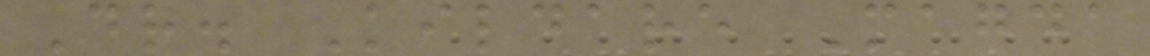Dr. Kildare Magda
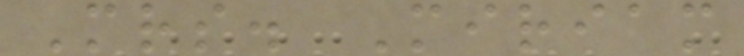Mrs. Miriam
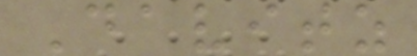Davitz
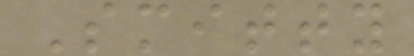Smitty
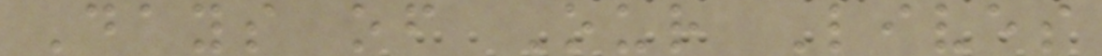Days of Our Lives
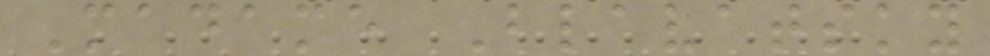Madame Blavatsky
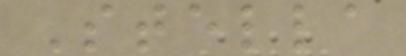Stella
